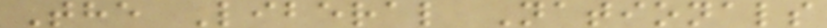The Liberal Nationals
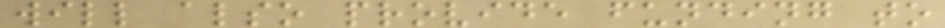will also provide funding to
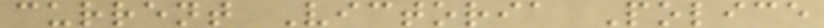current Victoria Police
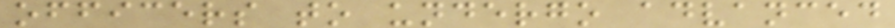officers to undergo advanced
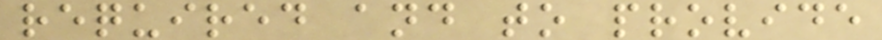required and to provide
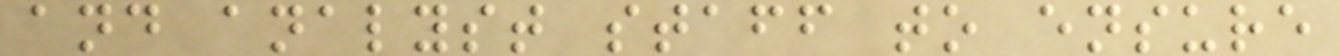and analyst staff to ensure
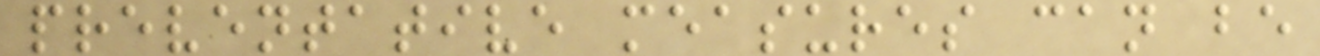preventative measures can be
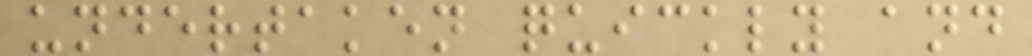undertaken quickly and
